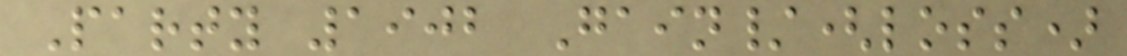Party 1902 Gain/(loss)
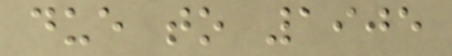due to 1905
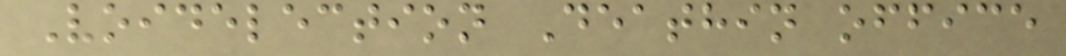Voidelection Deathin office
